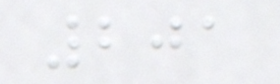201
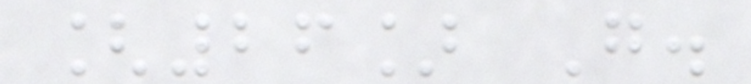[26] G.
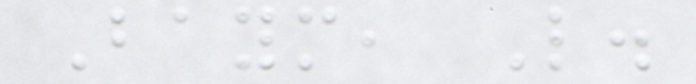Baym, L.
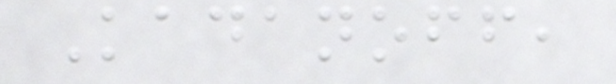Kadanoff,
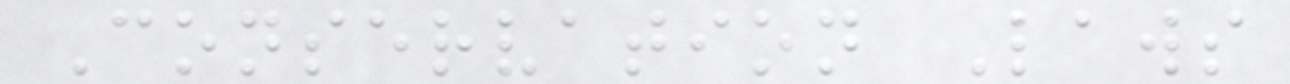Conservation Laws
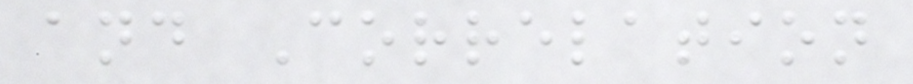and Correlation
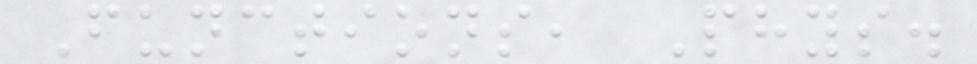Functions, Phys.
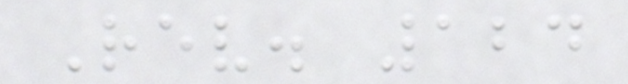Rev. 124
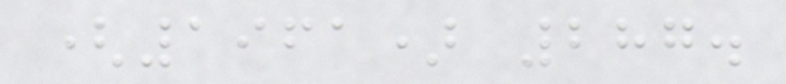(1961) 287.
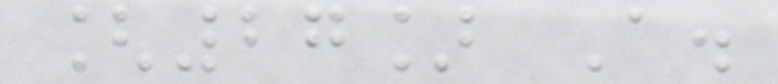[27] A.
